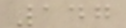147
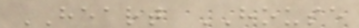HEART HOUSE
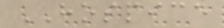HOSPICE
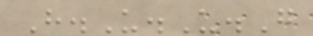H.U.U.G
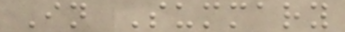In Summary
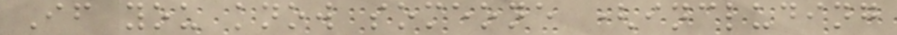If you know someone (including
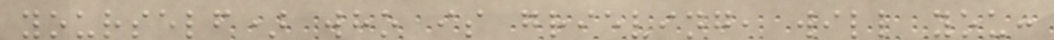yourself) who is grieving, will you:
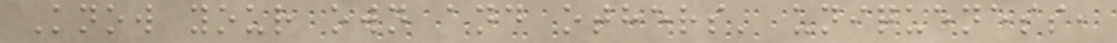Know your own and others' uniqueness,
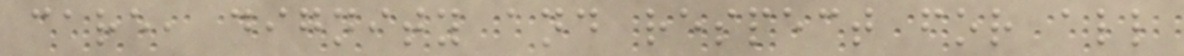care, dignity and respect for all
